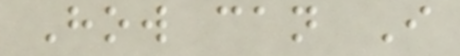How can I
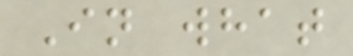In what
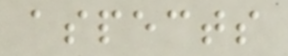aspects
